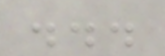...
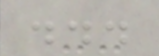...
